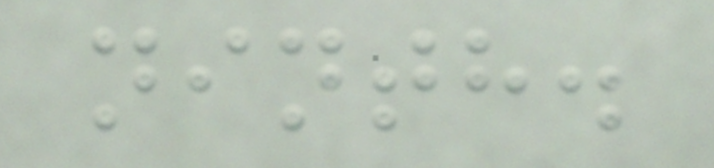ninth.
